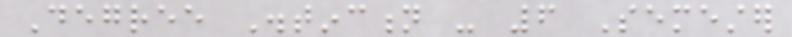Degree Distinction - 6 Semester
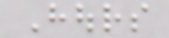Hours
